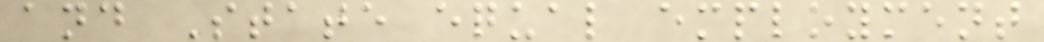and State equal employment
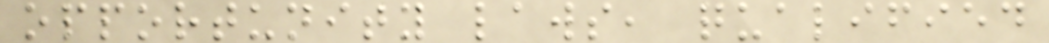opportunity laws, qualified
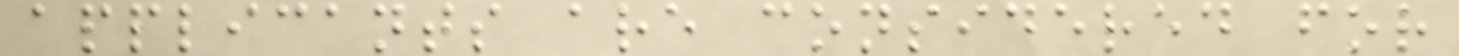applicants are considered for
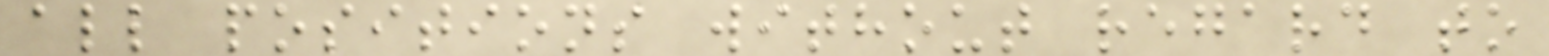all positions without regard to
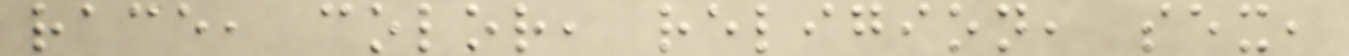race, color, religion, sex,
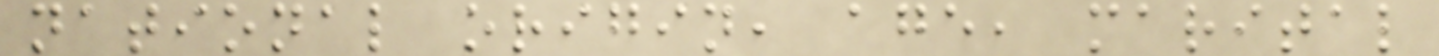national origin, age, marital
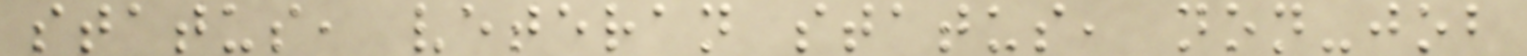status, veteran status, non-job
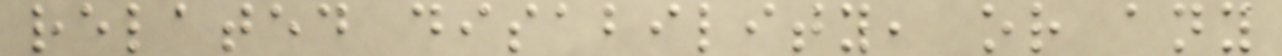related disability, or any
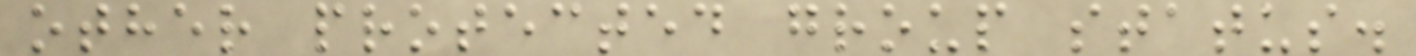other protected group status.
